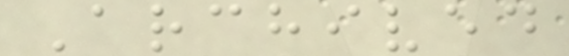Archived
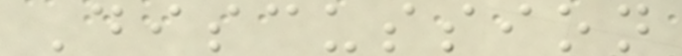Discussion
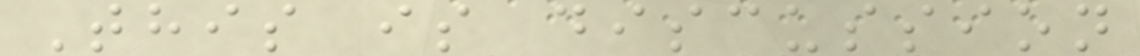This is discussion
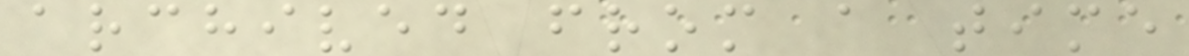archived from a time
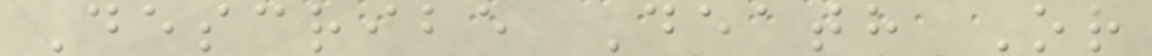Describe Death Or
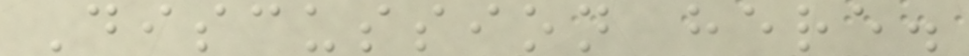Discussion here.
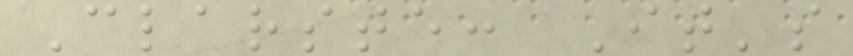Clarste: It's
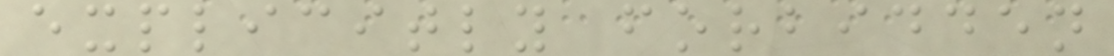explicitly forbidden
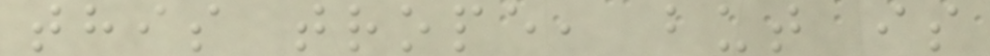this trope, but is
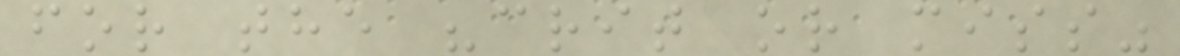for the "crit or miss"
